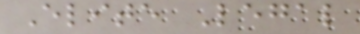Elite Legal
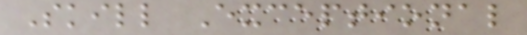Skill Exceptional
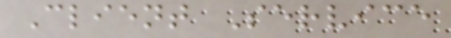Client Service
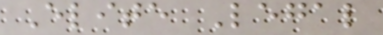Elite Legal
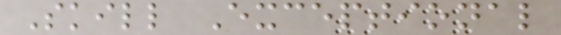Skill Exceptional
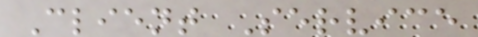Client Service
